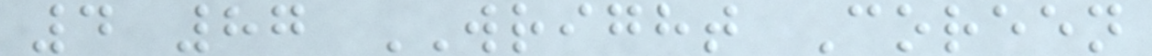4 87 WRIGHT Coreen
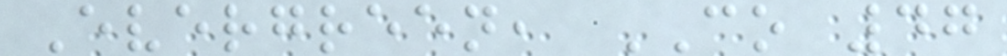Evergreen, CO 47
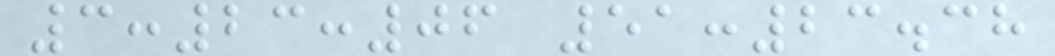3:23:06 51:23.38
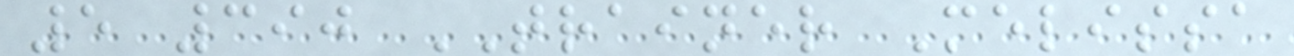5 390 TRAINER Melissa
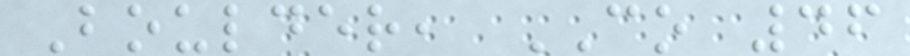Boulder, CO 46
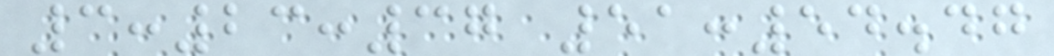3:23:37 51:54.47
